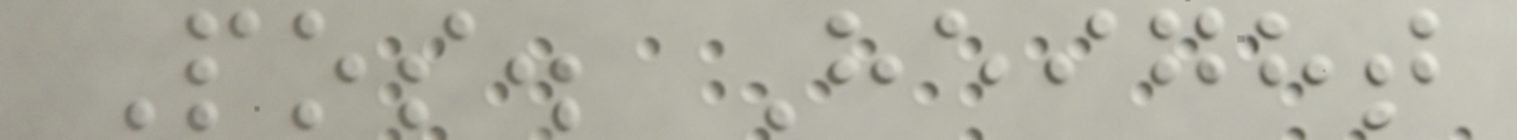Pos. Height
